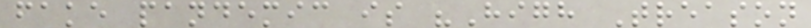fake pandemic is "High Treason
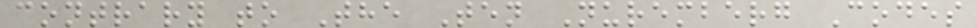contrary to The Ten Nuremberg Codes
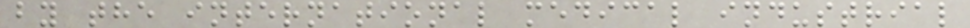by the international medical industrial
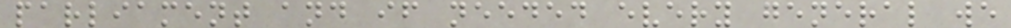parliament and if needed every general we
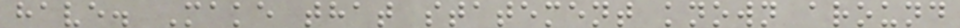have. Make that statement known around
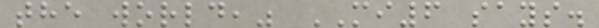the world," MI6 says.
